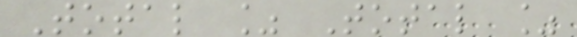Total % Total %
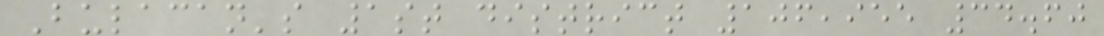Bulacan's 1st district 106,955 34.60
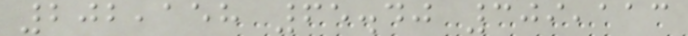202,158 65.40 309,113
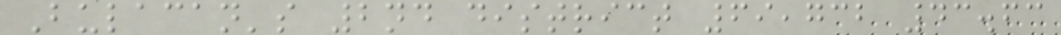Bulacan's 2nd district 69,732 43.63
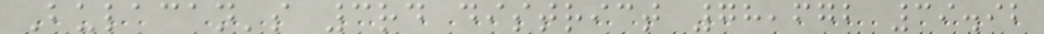Bulacan's 3rd district 78,672 39.92
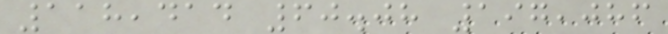118,414 60.08 197,086
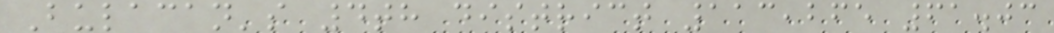Bulacan's 4th district 113,265 61.03
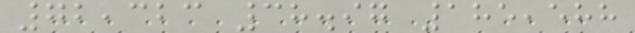72,323 38.97 185,588
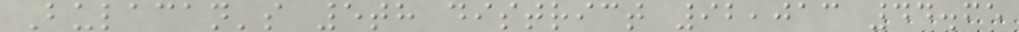Bulacan's 5th district 92,013 44.65
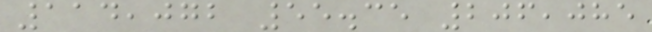114,072 55.35 206,085
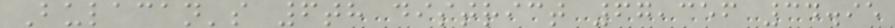Bulacan's 6th district 67,356 34.95
